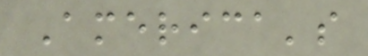America's
